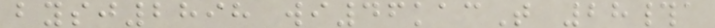bysj2898 wi46kacT 28#a
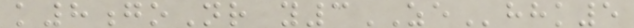k8goNr y3ZEhhk5
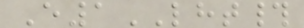E1LHT#
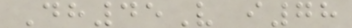Dh45V i78
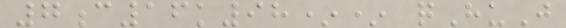7c16k98** qHuJ
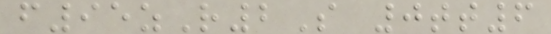f95zR2S 0tt6
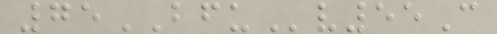75BFUv55C
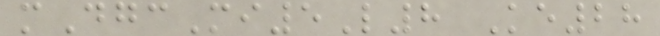mDgcMi5L8 Ke28
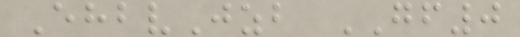EhbvJzb GF0
